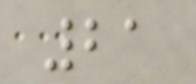21
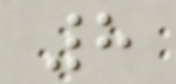8
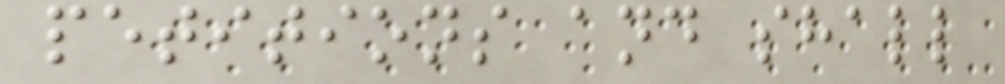petitions and shall
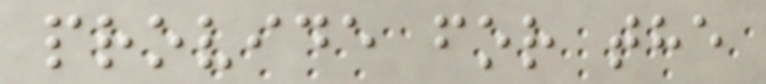provide for the
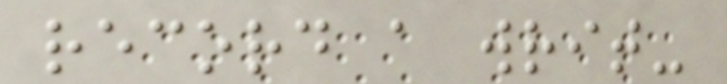record a writ-
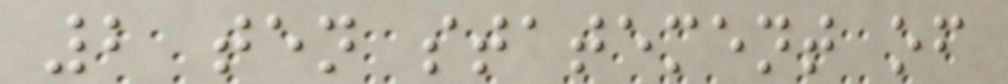2 ten statement of
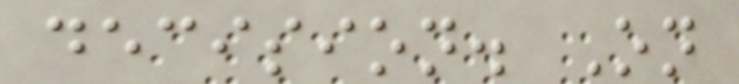decision. On
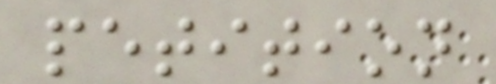petition
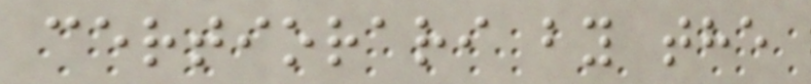certiorari by the
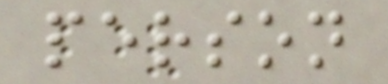person
